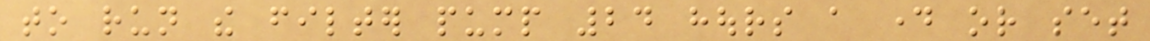to run the filter pump 24 hours a day or set
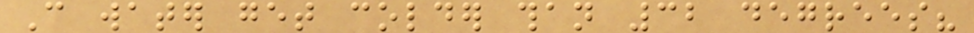Can water get colder than 32 degrees?
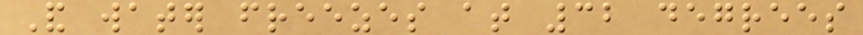And water freezes at 32 degrees
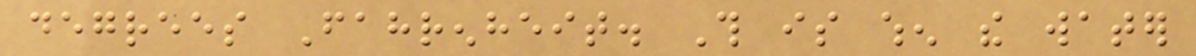degrees Fahrenheit. This is when the water
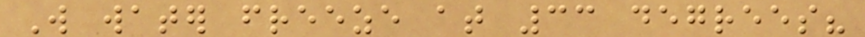Will water freeze at 33 degrees?
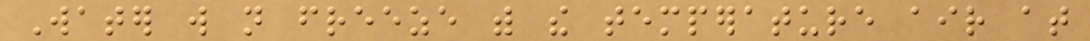Water will not freeze with the temperature air at
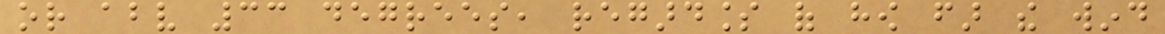or above 33 degrees, regardless of how far the wind
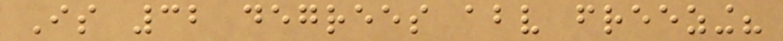Is 32 degrees above freezing?
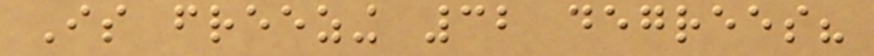Is freezing 32 degrees?
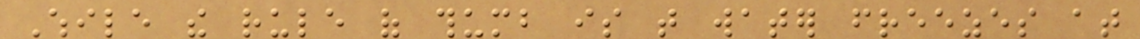While the rule of thumb is that water freezes at
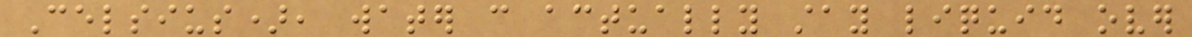Celsius), water can actually stay liquid over
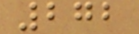272
